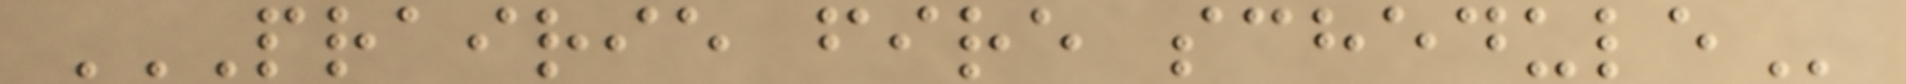PRAIRIE FIRE SCHEDULE
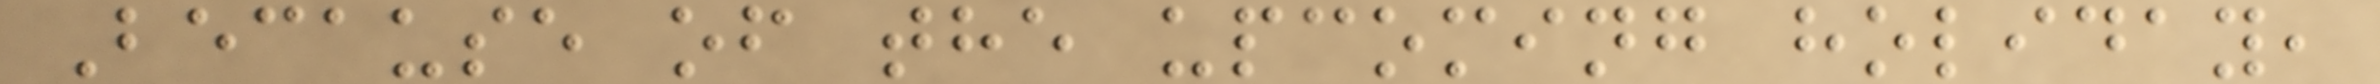Because of the upcoming holiday,
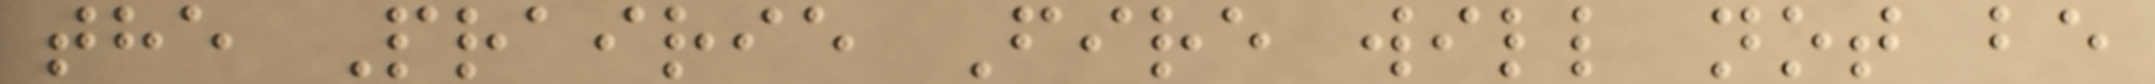the Prairie Fire will not be
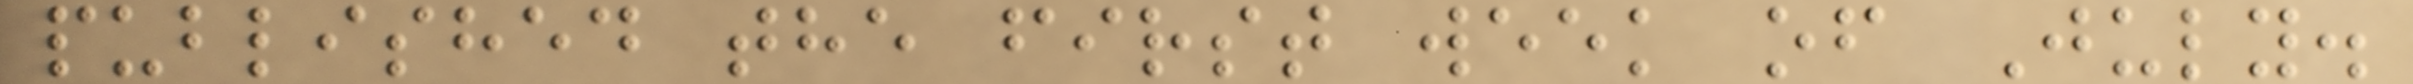published the first week of July.
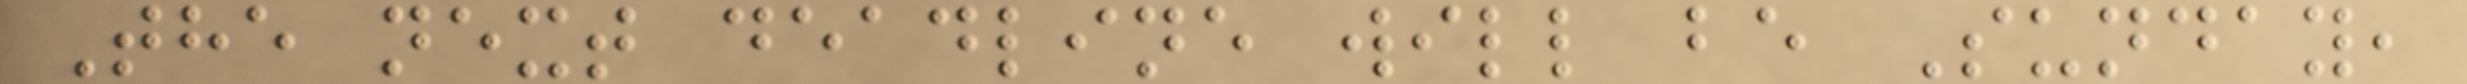The next deadline will be Sunday,
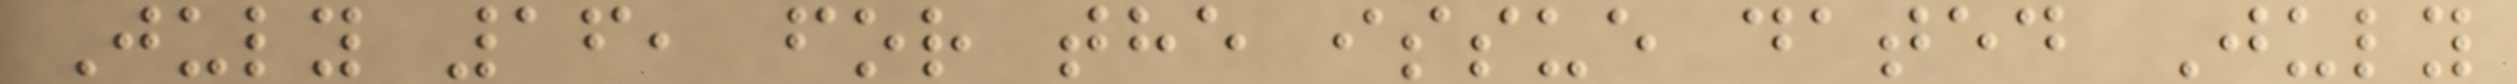July 16, for the issue dated July
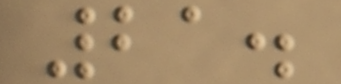21.
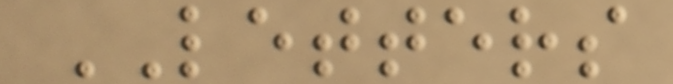LETTERS
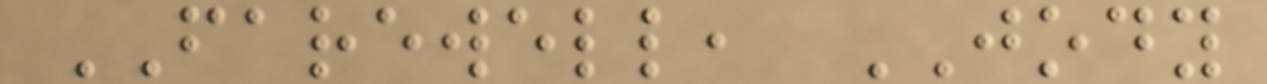FAREWELL, JODY
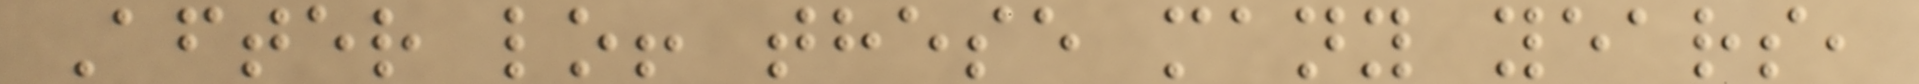After lo! these many years,
